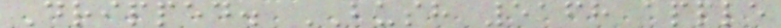Dripped. BUSH 5168 apple
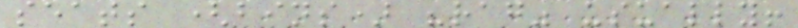seats (bins) "rag" usually!
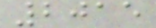2015
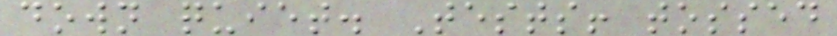down quiet. Tests! tossed
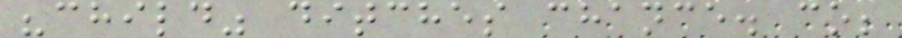"child" ditches chance. co;
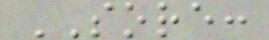SORE:
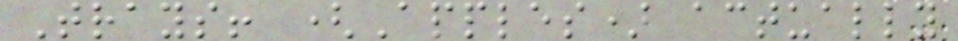Trays! (Apples) actually
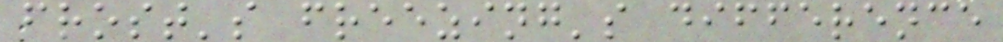frost's freezing's difference
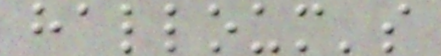halloum's
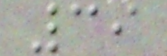39
